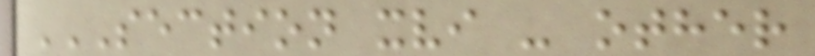SECTION XVI - OTHER
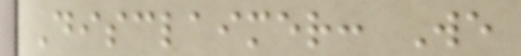Disclaimer: We
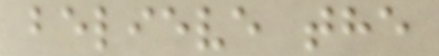believe the
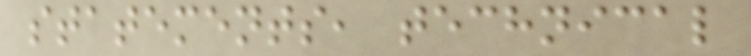statements, technical
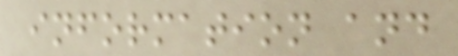information and
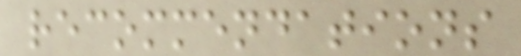recommendations
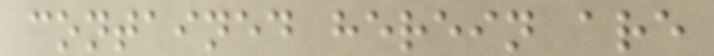contained herein are
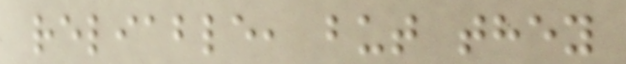reliable, but they
